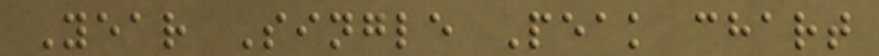Year Single Peak chart
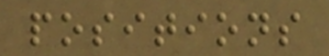positions
